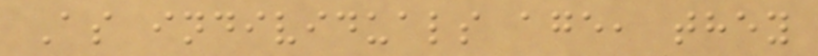As individuals age, they
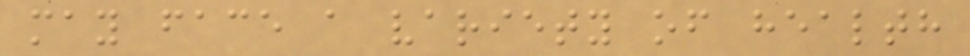may face a variety of health
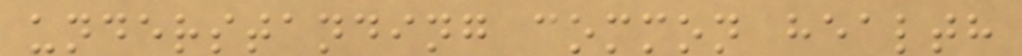understanding common health
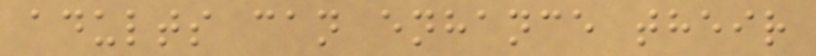adults can enhance their
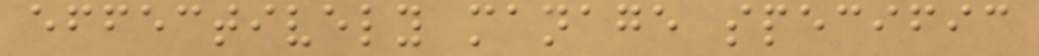effectively manage specific
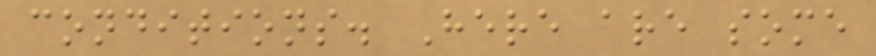conditions. Here are some
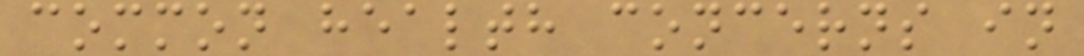common health concerns in
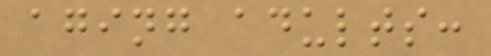aging adults:
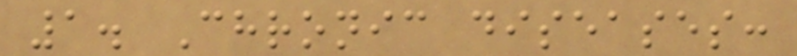1. Chronic diseases:
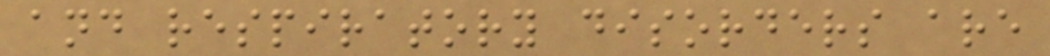and respiratory disorders are
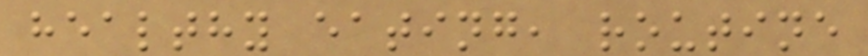healthy eating, routine
